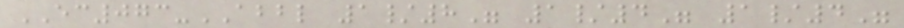EC073-ABBL 1/8" 1/4" 1/4"
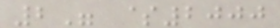2" $2000
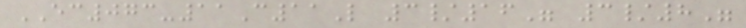EC073-11C11L 3/16" 3/8"
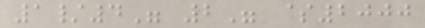1/4" 2" $2000
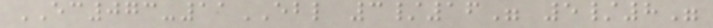EC073-11EBL 3/16" 5/8"
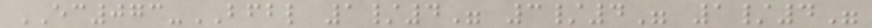EC073-BFBL 1/4" 3/4" 1/4"
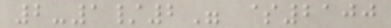2-1/2" $2100
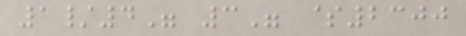1/4" 3" $2300
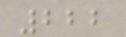222
